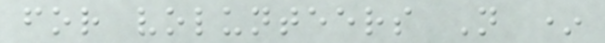for volunteers N *
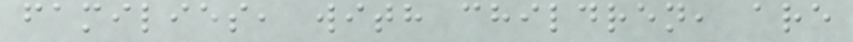families, with children, are
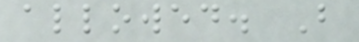allowed. B
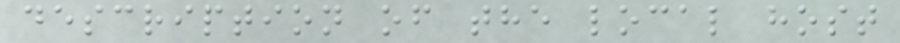description of the local host
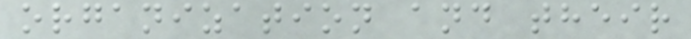organization and their
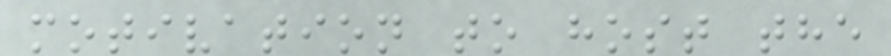motivation to host the
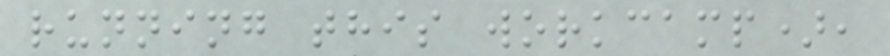running this workcamp),
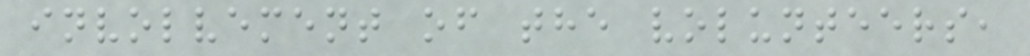involvement of the volunteers,
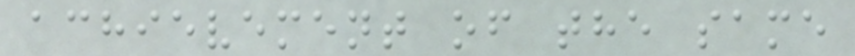achievement of the same
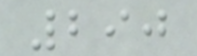290
